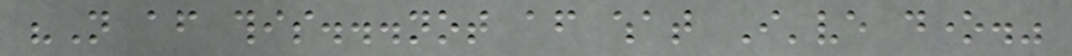"Not after this...not after what I've done."
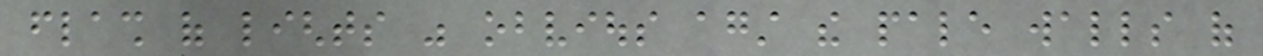flash of lights was obvious against the pale walls of
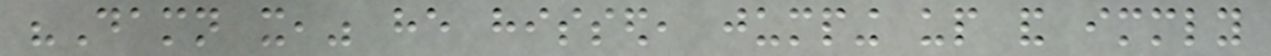"Damn it," he hissed, jumping up and immediately
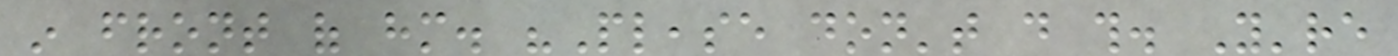in front of him. "Please don't do this. You're
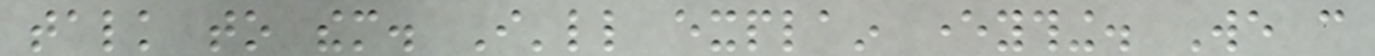talk to them. I'll explain everything. We can
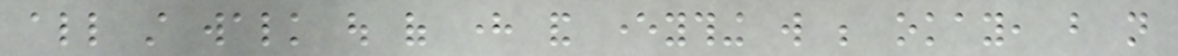all still walk out of here and everything will be okay, but not
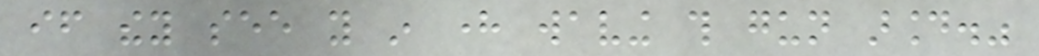if they see you in here waving this gun around."
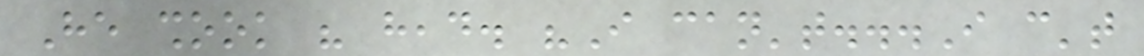He shook his head. "I can't...I can't
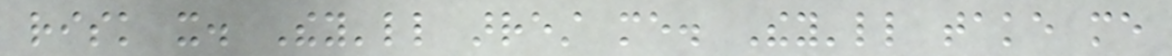risk it. They'll arrest me. They'll take me
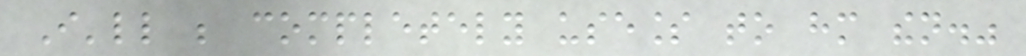I'll be completely useless to him then."
